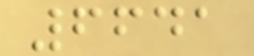6641
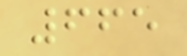665
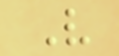V
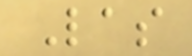Las
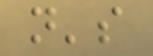n's
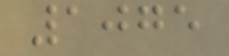1075
